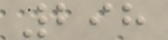298
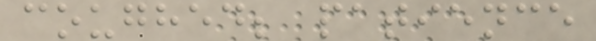coughed; patience
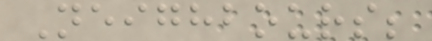Neighbours;
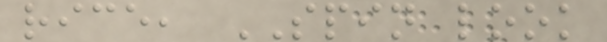rice, SPIN look
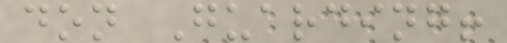don Guarding!
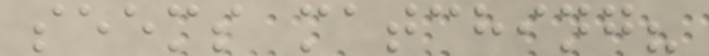seems matching?
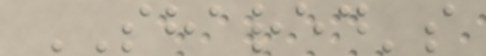SHARED's
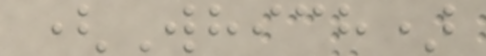(Which)
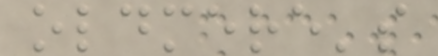oldmere's
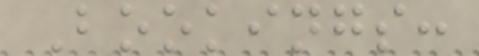Bookings:
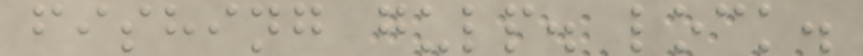fishing gulp. lock.
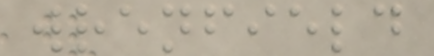wrenfield
